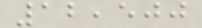12,500
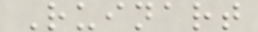Ruinart
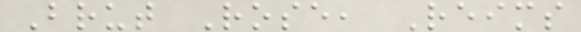Brut Rose, Reims
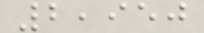2,950
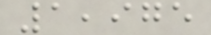1,975
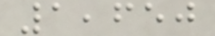1,650
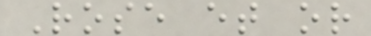Rose et or
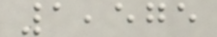1,575
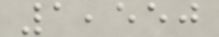1,550
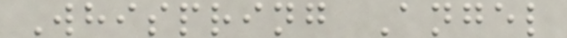Whispring Angel
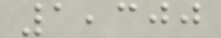1,300
